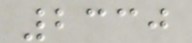2330
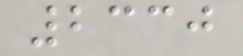2330
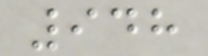948
